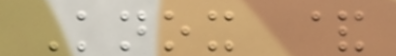Knox &
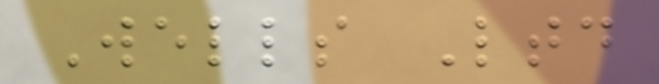Wells Ltd
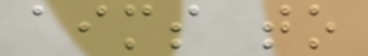aims to
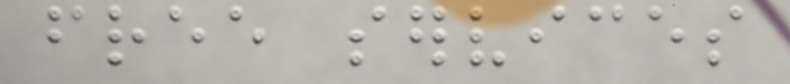free services
